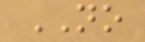NO
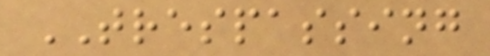TRESPASSING
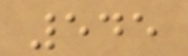545
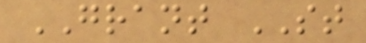GRANT ST
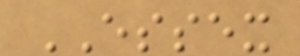ESSEX
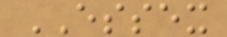ESSEX
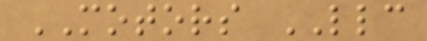MOTORS LLC
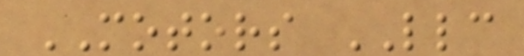MOTORS LLC
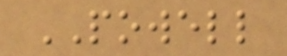POWELL
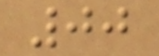00
